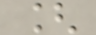[
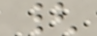{
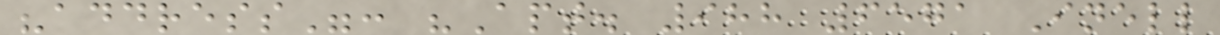"address": "Apt. 988 6571 Inell
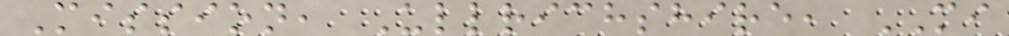Mission, Ullrichshire, MI
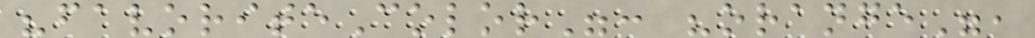"favoriteColor": "orange",
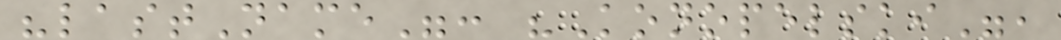"lastName": "Konopelski",
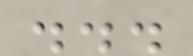...
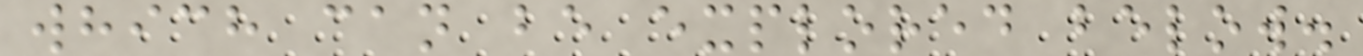which can be explored below.
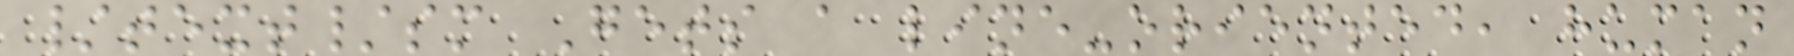/text/sm Gets a line-oriented, human
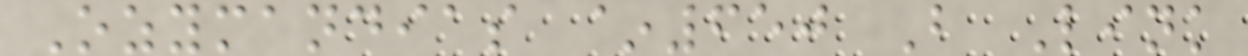Ozymandias ~650 B Link
